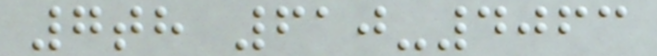7th 610-4063
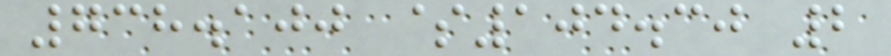738.100 $104.30 2
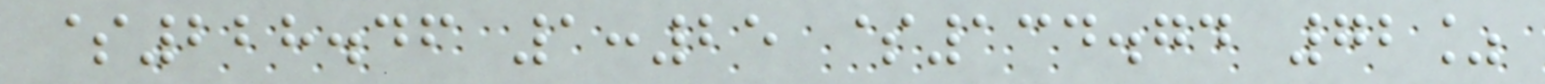$228.46 1:25 $134.74 72%
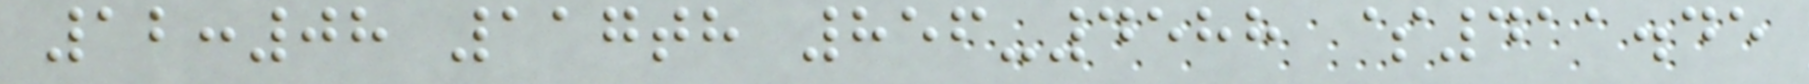12:08 117th 856-4588 $411.45
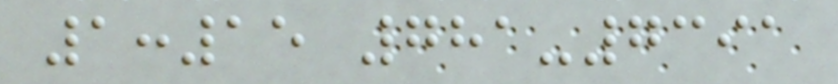1:15 781-7391
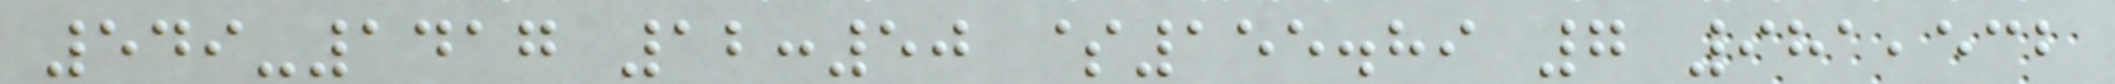549-1417 12:50 $155.89 7 981,532
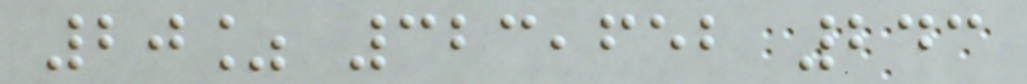20% 323,652 243
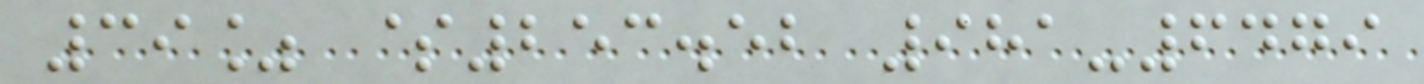39% $253.52 981-6479
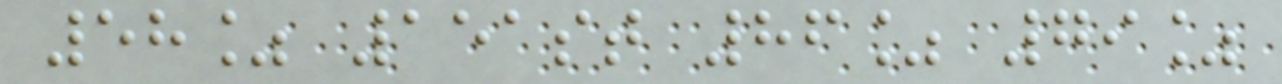58% 151st 86% 79%
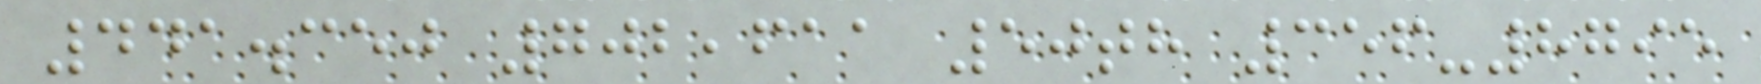441.350 702,611 50th 356-8795
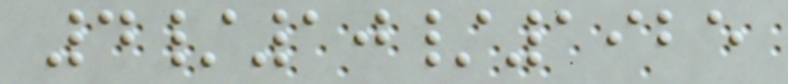4/10/1925
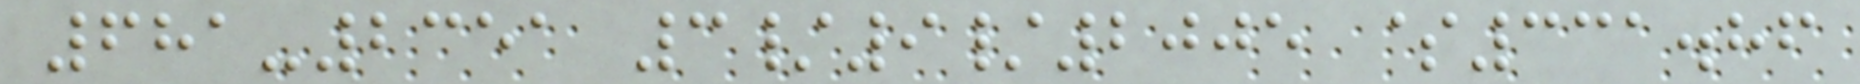681-2351 3/9/2005 $331.86
